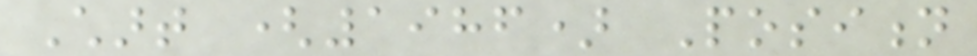Chart (1986) Position
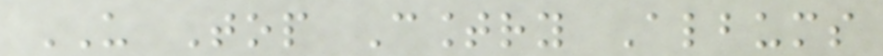US Top Country Albums
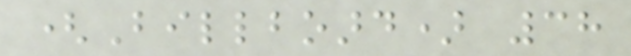(Billboard) 38
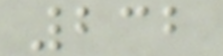232
